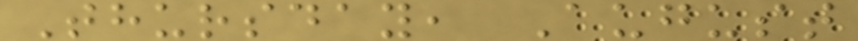Thursday, August
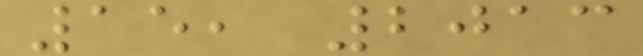15, 2013
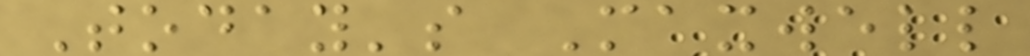Today's Maxwell
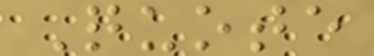Quote
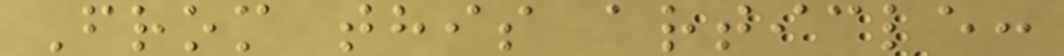From this article:
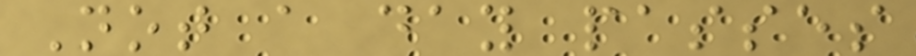Not a day passes
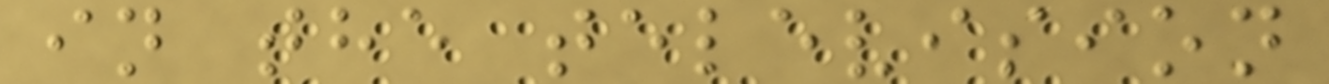in the television
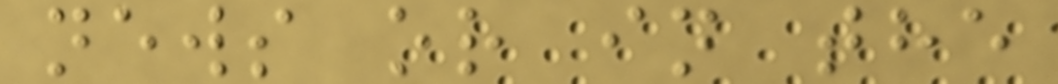news or in the
